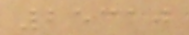25310
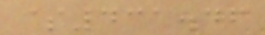$431.46
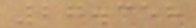27.358
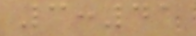3:41
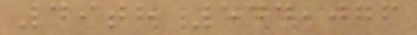49th 544,076
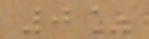0%
